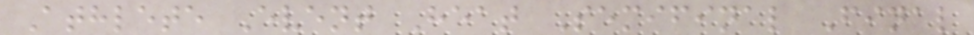Athlete Event Heat Semifinal Final
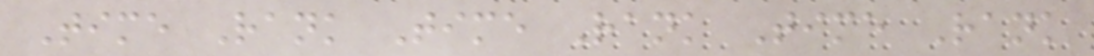Time Rank Time Rank Time Rank
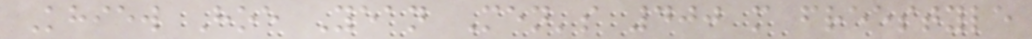Khiew Hoe Yean Men's 400 m freestyle
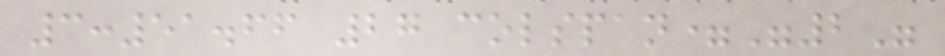3:51.66 27 colspan="2"
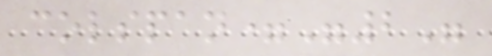colspan="2"
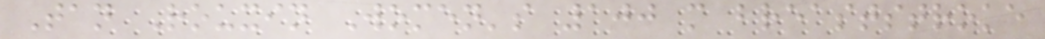Tan Rouxin Women's 100 m breaststroke
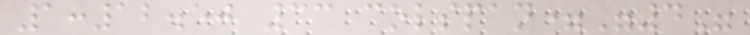1:12.50 33 colspan="4"
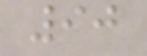90
